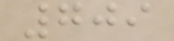709
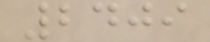2409
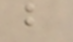b
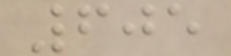605
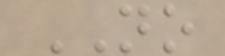NO
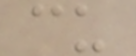cu
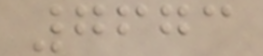7673
